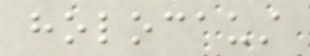holocaust
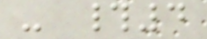- #4
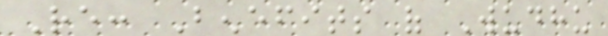Re: Benefits of Wudhu
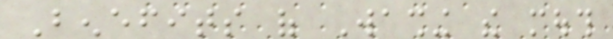Benefits of Washing the mouth
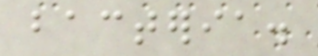bacteria.
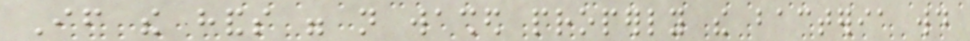If the hands were not washed properly the bacteria would
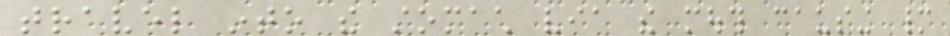travel into the stomach via the mouth causing many
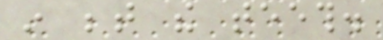in between the teeth.
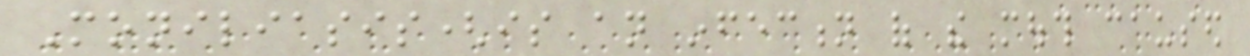Moniliasis(is an infection of the mouth caused
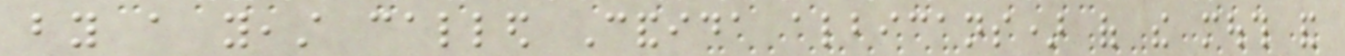by a yeast called Candida albicans) of the mouth and
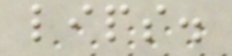lips.
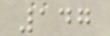147
